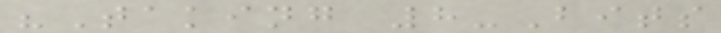"Taking 8-Bits
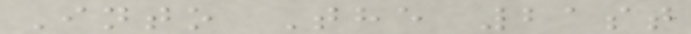Into The 21st
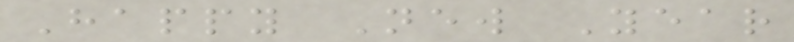Happy New Year
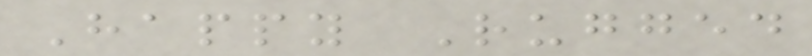Happy Rugged
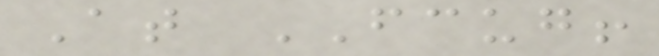At FCUG!
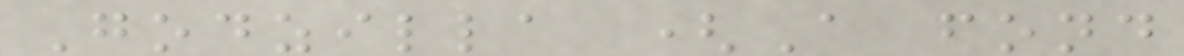Godzilla (A fond
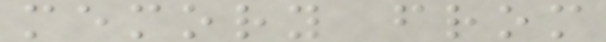memory from
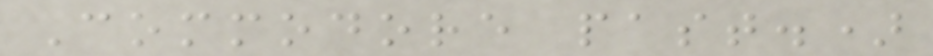Commodore past.)
